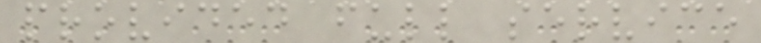provided full service
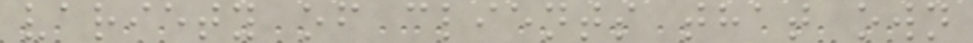variety of clients that own
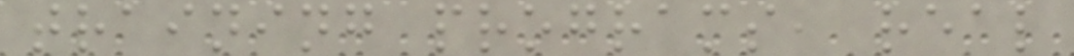training programs, real
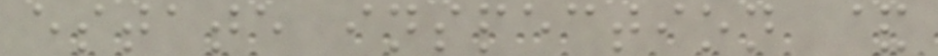estate inspection &
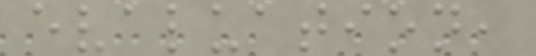evaluation,
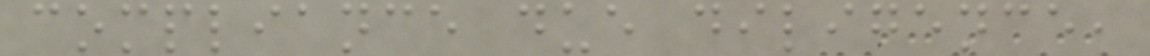compliance due diligence,
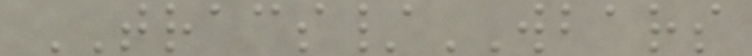TRACS/WBARS
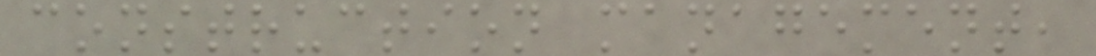construction management,
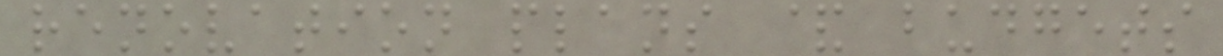renovation plans & budgets
